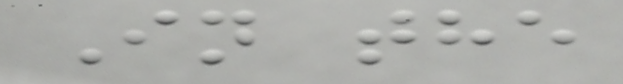In the
